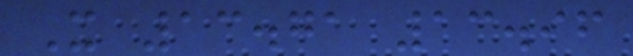X 13.71 13.96
